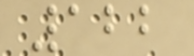122
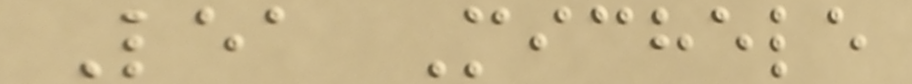Lea Michele
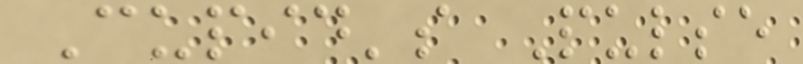Cupid's Pulse
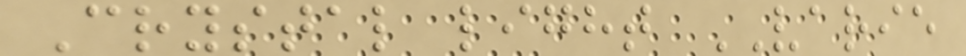Crystal light VARIE
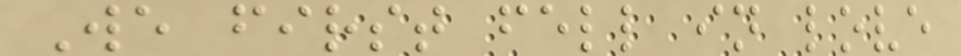We first fell in love
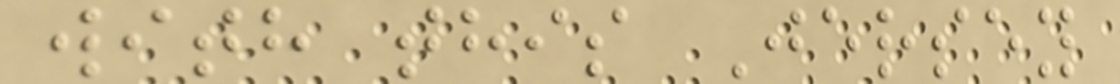with this Jersey
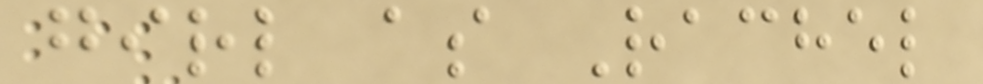girl as Rachel
